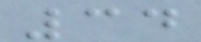34
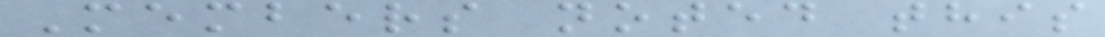Members noted this
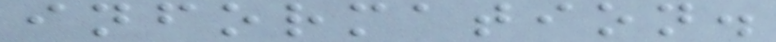information.
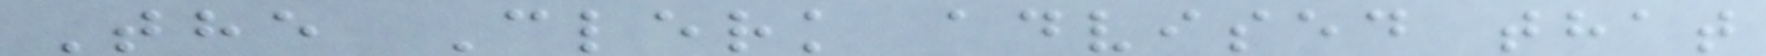The Clerk advised that
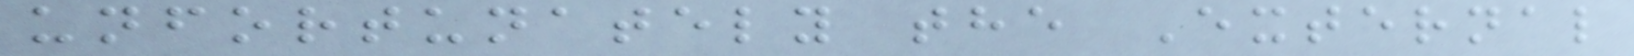unfortunately the External
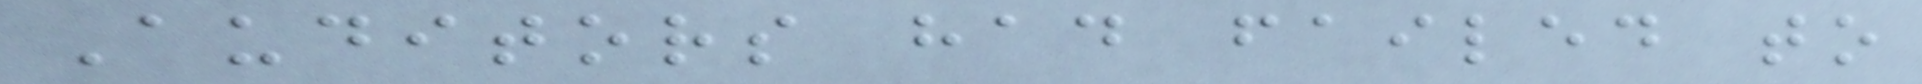Auditors had failed to
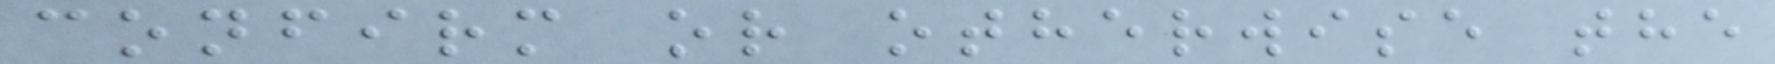confirm or otherwise the
